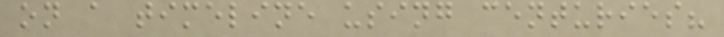on a timeline using centuries?
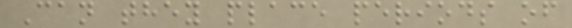Can they place periods of
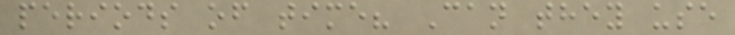periods of time? Can they use
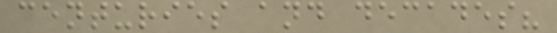centuries and decades?
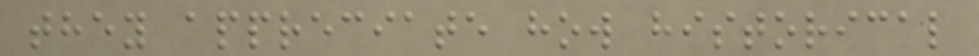they appreciate how historical
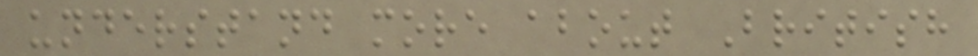understand more about British
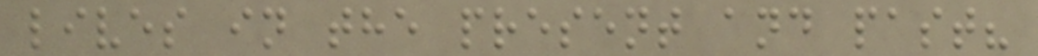lives in the present and past?
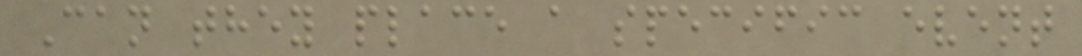Can they place a specific event
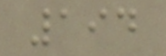194
